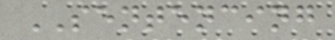SENTENCING
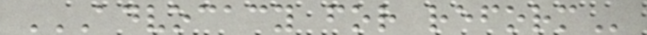ADVOCACY FOR REFORM
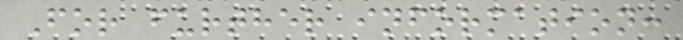For further information:
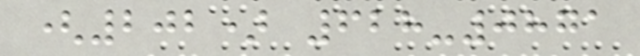(202) 628-0871
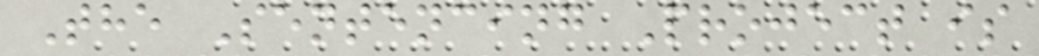The Sentencing Project is
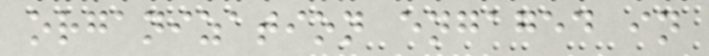organization engaged in
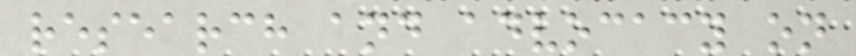research and advocacy on
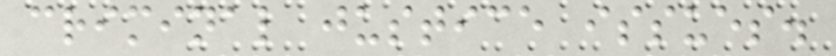criminal justice issues.
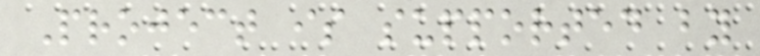Project is supported by
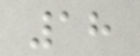18
